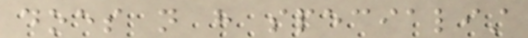does not have specialist
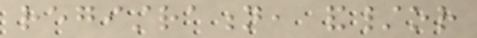registration, and/or
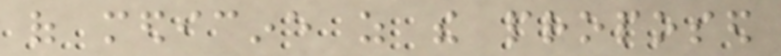of medicine as the proposed
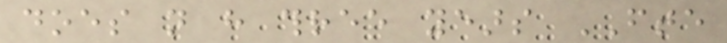does not have three years FTE
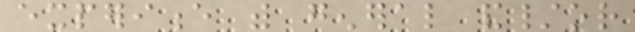experience with general and/or
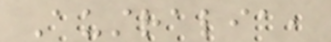Australia,
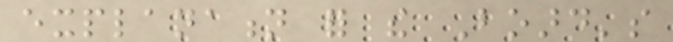explanation for the Board's
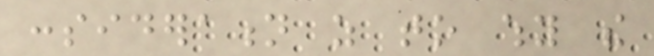consideration as to why the
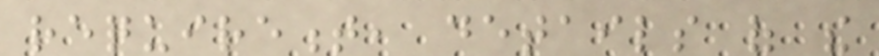requirement, details of the
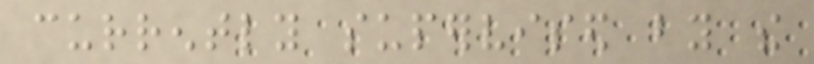currently supervised by the
